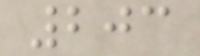203
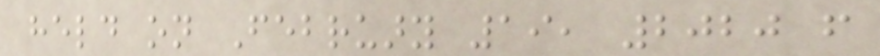held on February 19, 2020 from
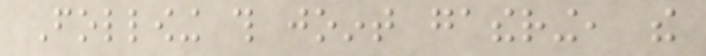Following this joint gathering, the
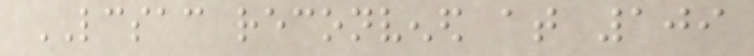LCSAC reconvened at 109
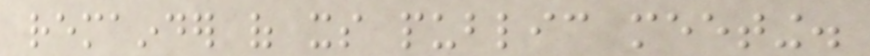remainder of its public meeting.
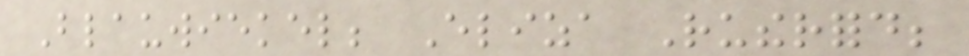Blauwiekel; Eliza Rutherford;
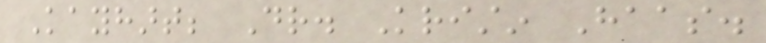Kayhart; Dr. Kristin Haas.
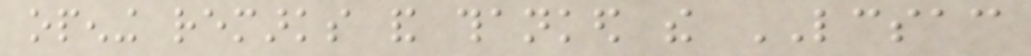opening remarks and thanked the LCSAC
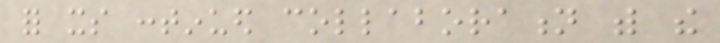for its continued collaboration with the
